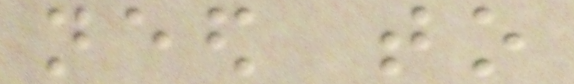need to
